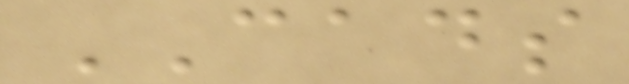CADS
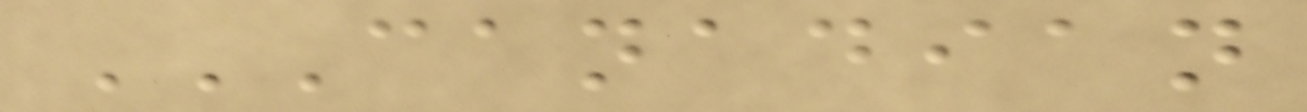CANADIAN
